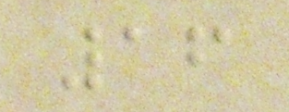16
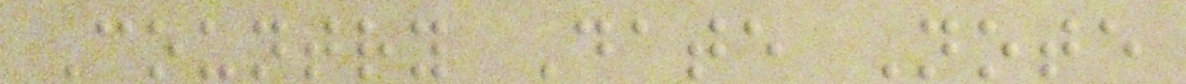Country Date Note
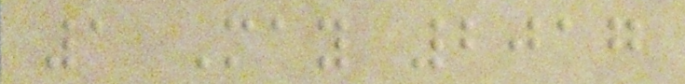1 May 2017
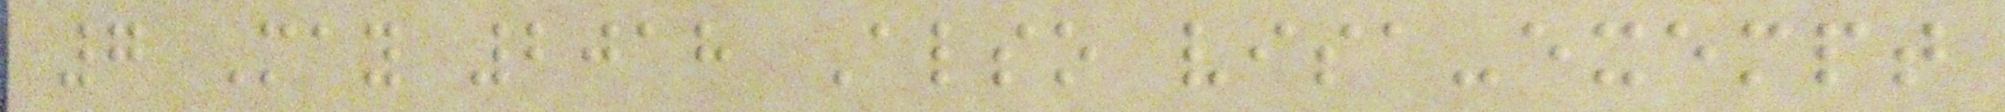7 May 2018 Also visa-exempt
